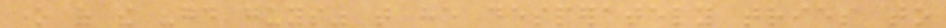one of the "good guys" that he desperately tries to
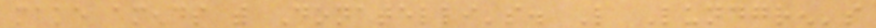make amends with Donatelli's. Like Lundgren's
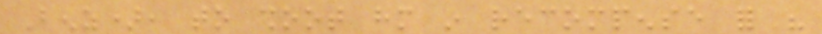Benz), to shoot him in recompense for his
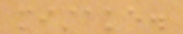mistake.
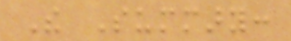The Summary:
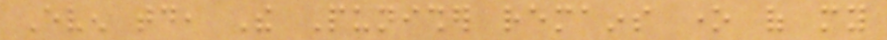Even today, The Punisher remains one of my
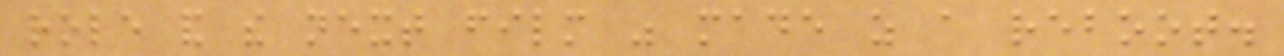role and the next film was made as a reboot.
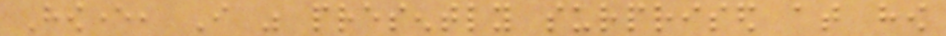However, I was presently surprised at how
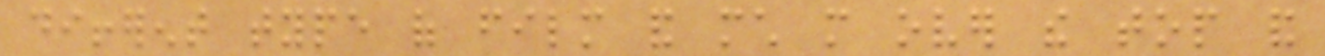different type of film and much more over the top and
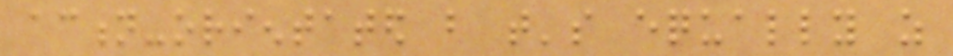action-orientated but that's equally as
